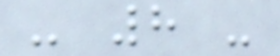- 8 -
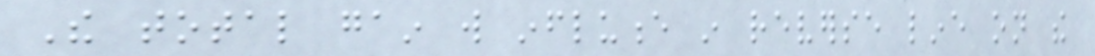The total gain will influence in reverse line on the
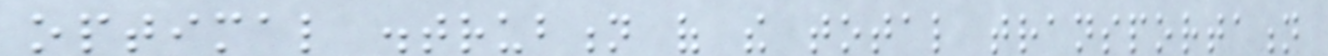optimal distrubtion of the total transportation
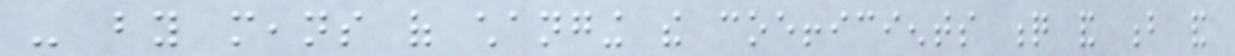- by means of changing the coefficients q and b and
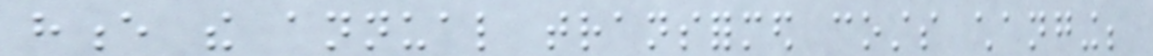hence the annual transformed costs changing;
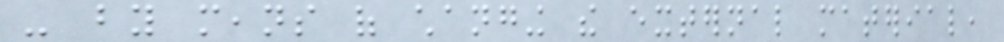- by means of changing the external material,
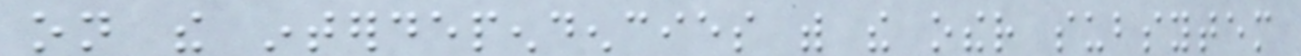on the interdependencies with the other subsytem
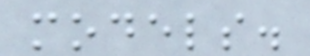models.
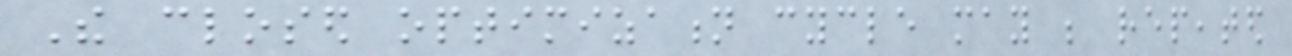The closed optimization cycle may be repeated
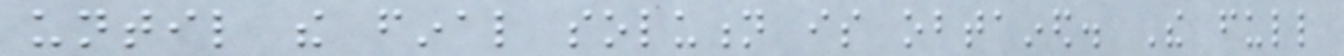until the final solution is obtained. The full
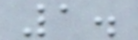1.
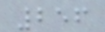256
